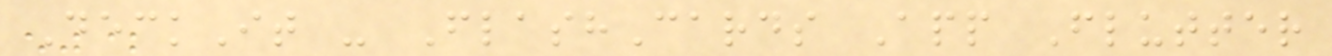DeckIt - FlashCards App Flutter
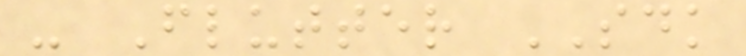- Flutter SDK
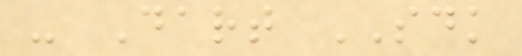- Dart SDK
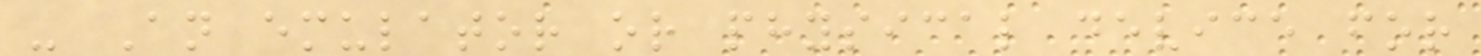- An emulator or physical device for
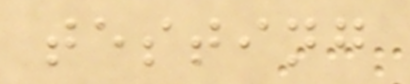testing
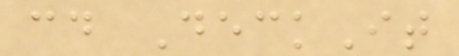cd DeckIt
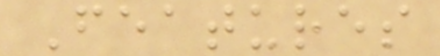Features
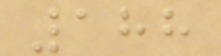188
